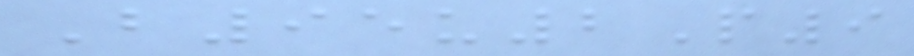B95u2P9
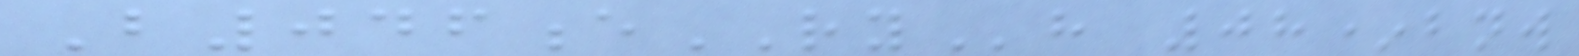B046eRYh 08*bnw
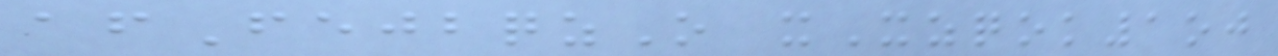afFejbqzO xXzqok1oj
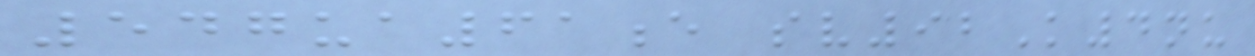547ua61e sv92K4nu
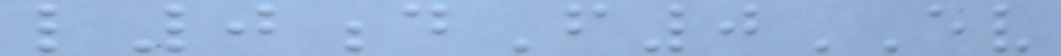l0dF0EV
